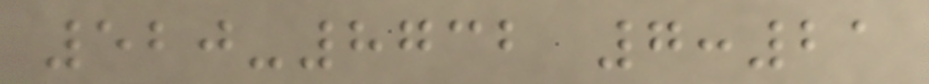520-8732 7:21
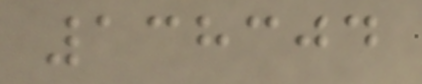138304
